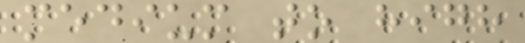medium to high
